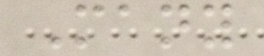Many
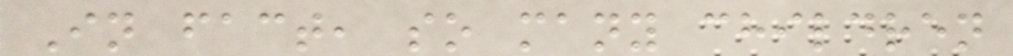In fact, so many children
